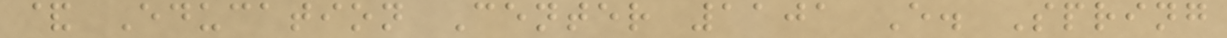& Education Center 1101 E. Spring
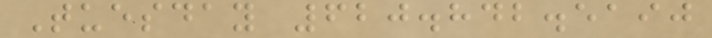Tuesday 620.842.5190
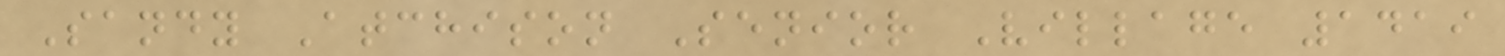Sandy Atchison Senior Village 1419
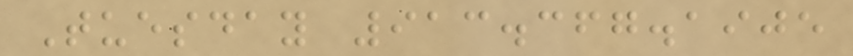Tuesday 913.367.1905
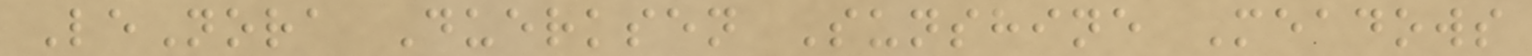LeNora Duerksen Sunshine Meadows
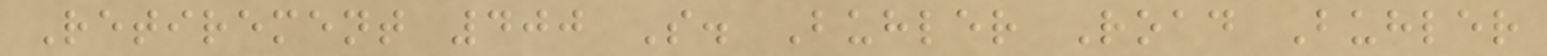Retirement 400 S. Buhler Road Buhler
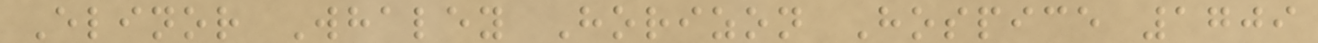Elinor Whaley Horizon Hospice 1709
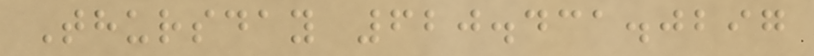Thursday 620.431.0297
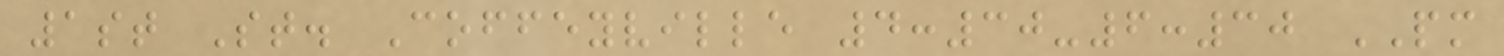1st St. Coffeyville 4:30-6:30 PM
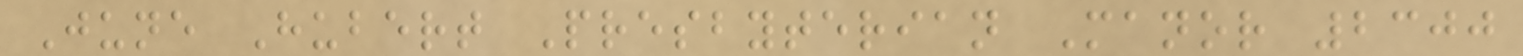June Hubert Presbyterian Manor 2300
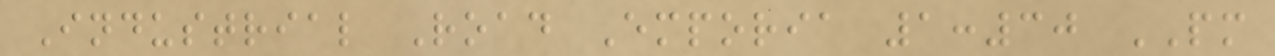Industrial Road Emporia 1:30 PM
